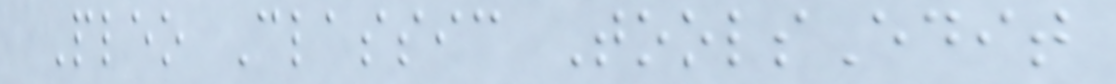Pleo Classic ToolsEdit
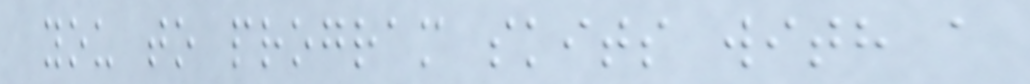you to program skits with a
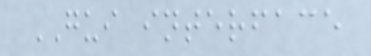GUI interface
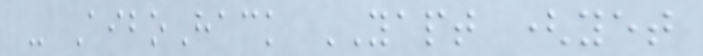- AiboHack YAPT (yet
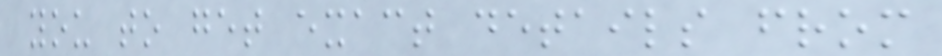you to get exact details from
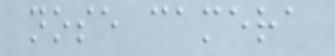nose camera
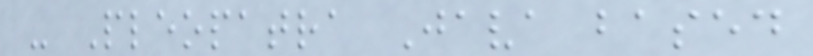- Pleopatra Java based
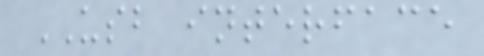USB interface
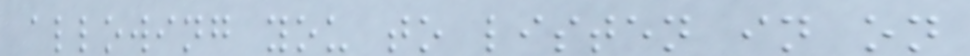allowing you to listen in on
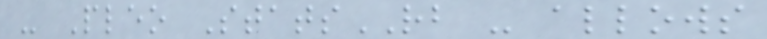- Pleo StatsRB - allows
